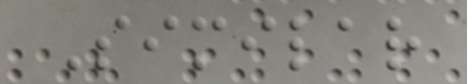Similar
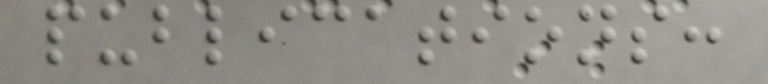publications:
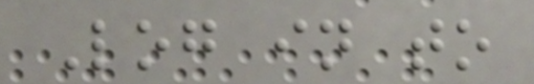Log in to
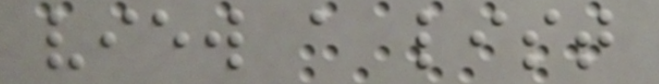view a list
